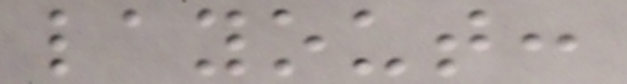layout:
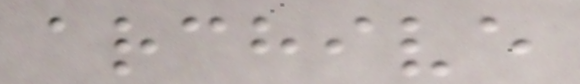archive
